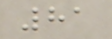81
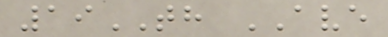19TH AVE
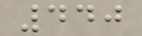440
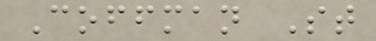Coffman St
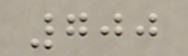700
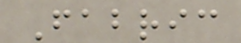Fabric
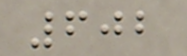602
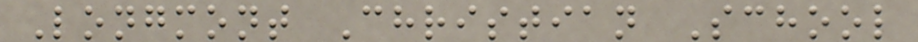Longmont Christian School
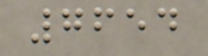7654
